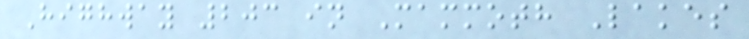Highway 203 in Mammoth Lakes
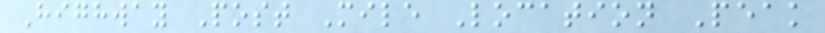Highway Post Mile Location Peak
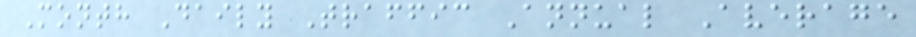Month Daily Traffic Annual Average
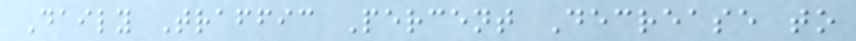Daily Traffic Percent Decrease to
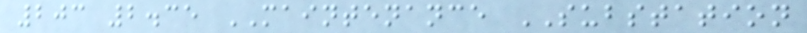203 2.35 MAINTENANCE SUBSTATION
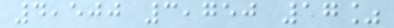4,500 3,750 17%
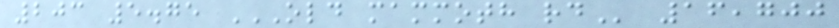203 5.75 OLD MAMMOTH RD 16,700
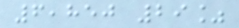6,850 29%
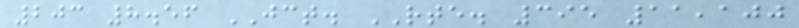203 8.56 JCT. RTE. 395 11,100
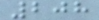208
